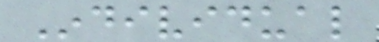Individual
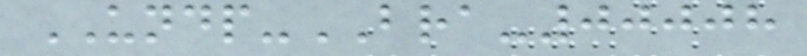UNDP-BRA-00008
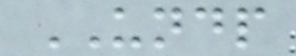UNDP
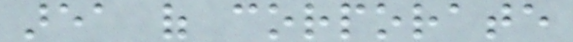area of corporate
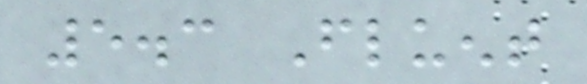5.3 Fluent
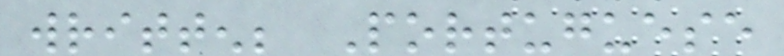written; Portuguese
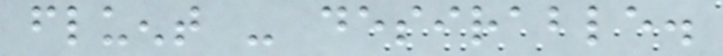fluent - desirable.
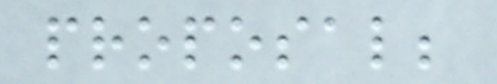proposal;
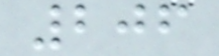206
